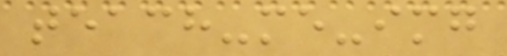teach-me-img
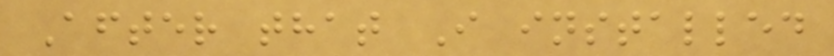After that I installed
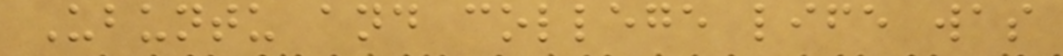Ubuntu and college life was
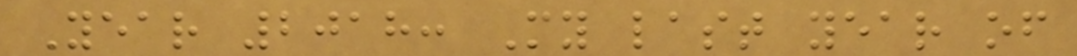Year 2018: My last year of
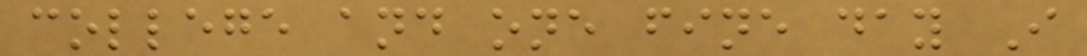college and one fine day I
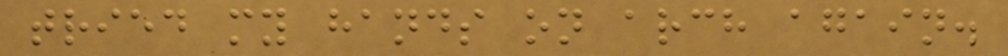tried my hands on arch again.
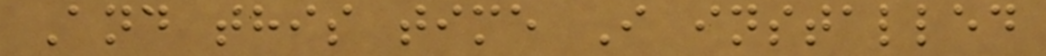And this time I installed
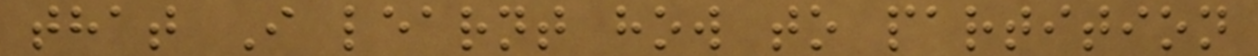that I learnt how to partition
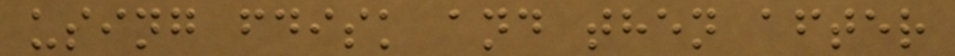using fdisk and then after
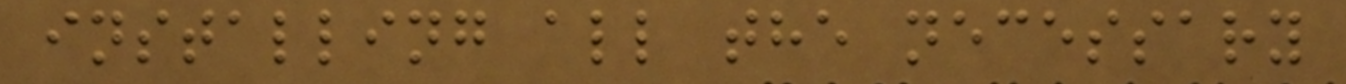installing all the necessary
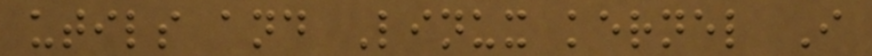utils and Linux kernel I
